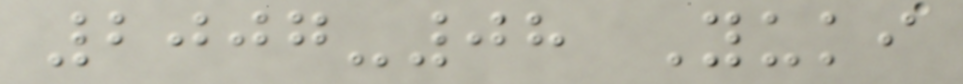2007-08 Yuki
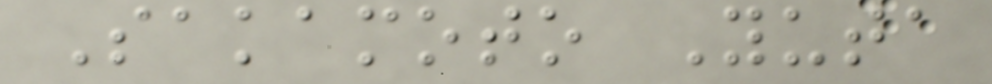Sakamoto Yuta
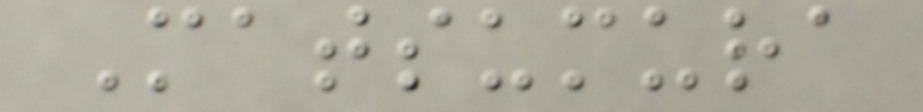Matsumura
